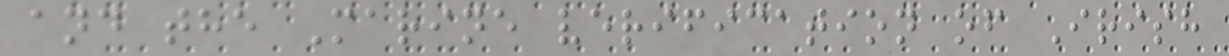and the Marine verification of Irish
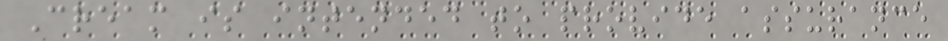Cream is intended to provide assurance
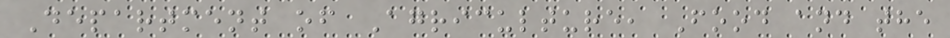Department of Agriculture, Food and the
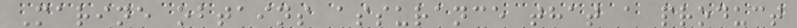Marine obtains assurance that a product
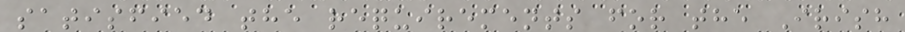satisfied the requirements for the Irish
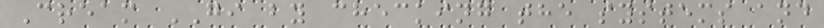Cream GI by checking the systems and
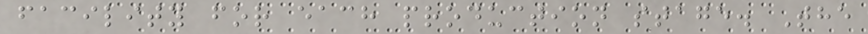facility for each production stage. The
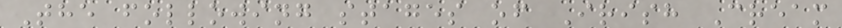The following stages of Irish Cream
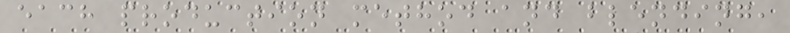each production method and blending,
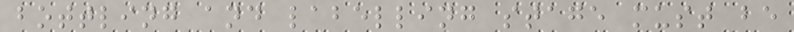bottling and labelling stage must be
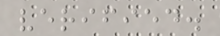verified.
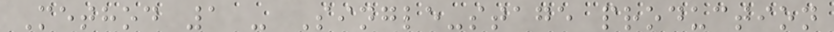Method 1 - Single-stage production
